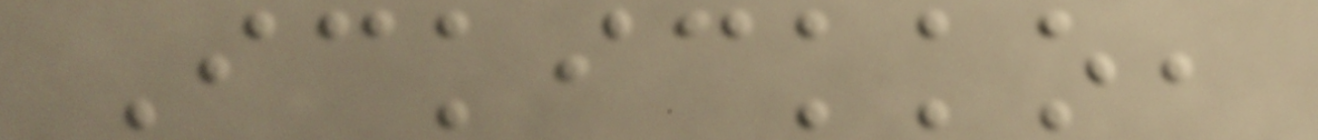Ickickko,
